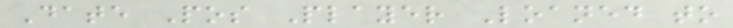Date Pos Player Loaned to
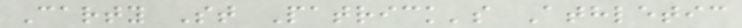Carty St Patrick's Athletic
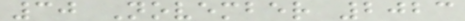30 November 2023
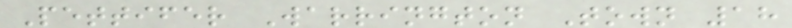Pettifer Warrington Town 18
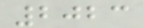2023
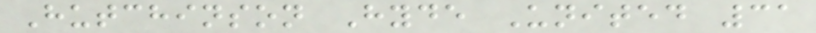Hutchinson Hyde United 31
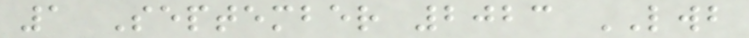1 September 2023 LWB
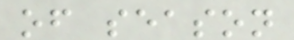of season
